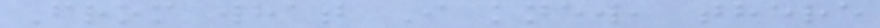From what I knew, there
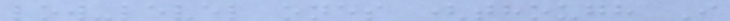low-level ones (though I
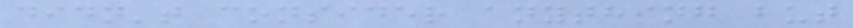didn't consider anything but
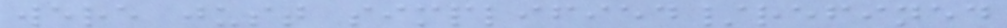were just simplified/refined
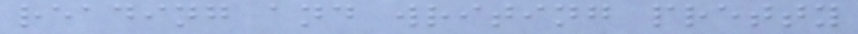reading and writing pretty
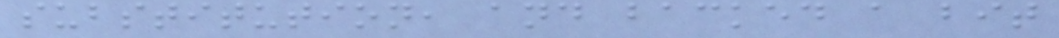substitution, and backed a bit
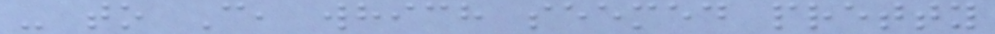- to C, which seemed pretty
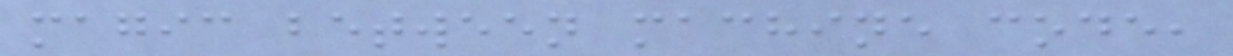magic between machine code,
